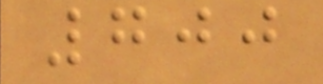700
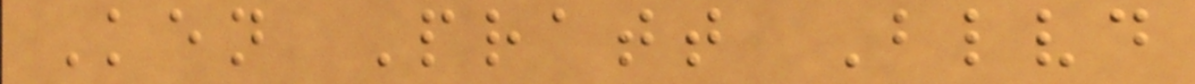Ken Pratt Blvd
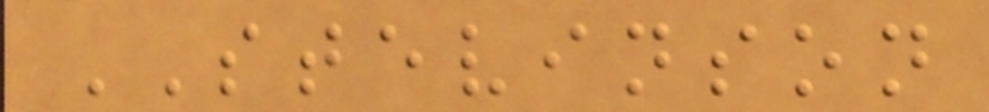STEVINSON
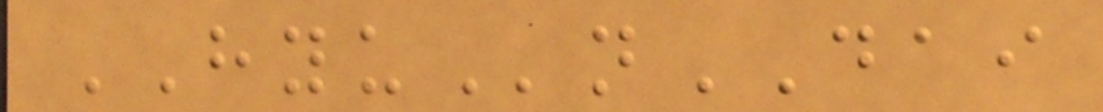HYUnDAI
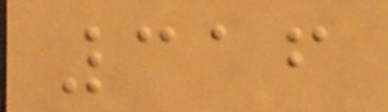316
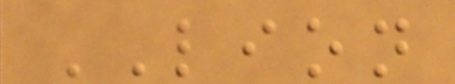LION
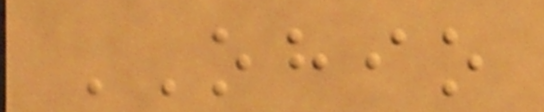OHIO
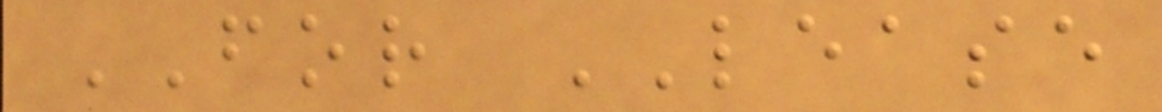FOR LEASE
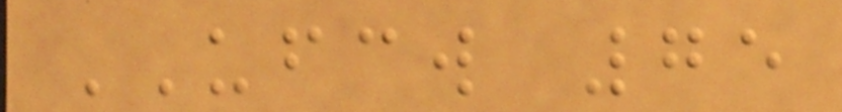UFCW 75
